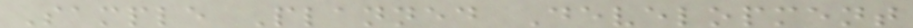Sample Planned Development
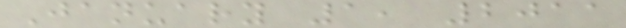January 1, 2011
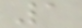1
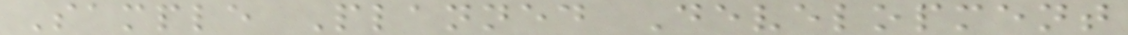Sample Planned Development
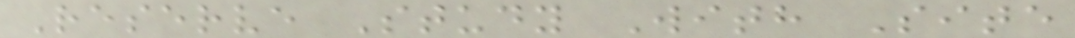Reserve Study With Site
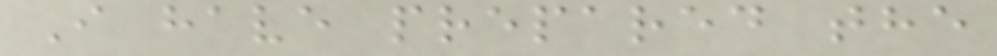I have prepared the
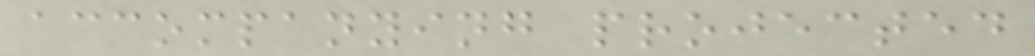accompanying projected
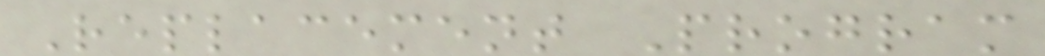Replacement Program
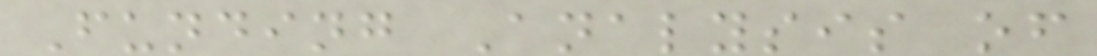Funding Analysis of
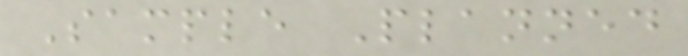Sample Planned
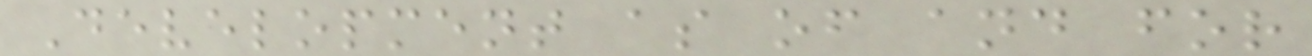Development as of and for
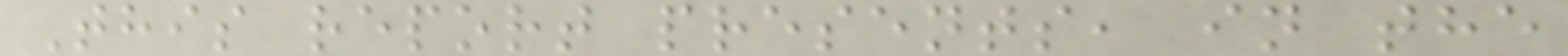This report presents, in the
